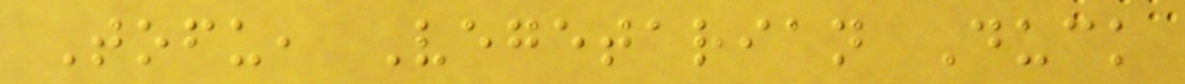Tofu, Vegetarian Duck
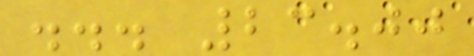... 23.00
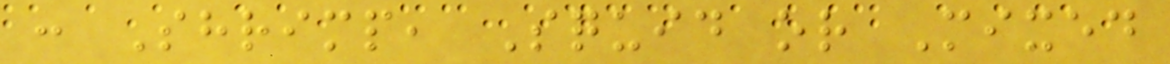: Shrimp, Squid or Mixed
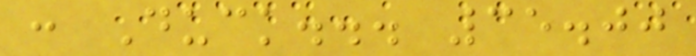: Duck... 35.00
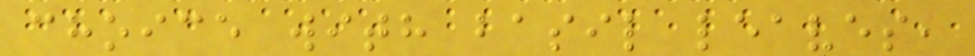choice with basil leaves,
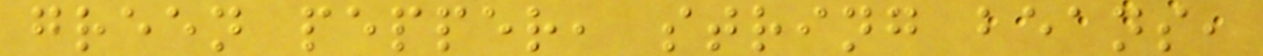green pepper, string beans,
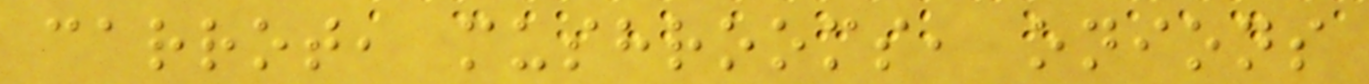carrot, mushrooms, onions
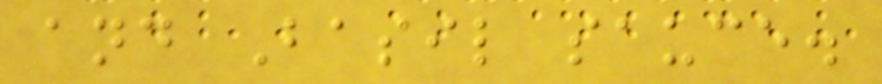and Basil sauce.
